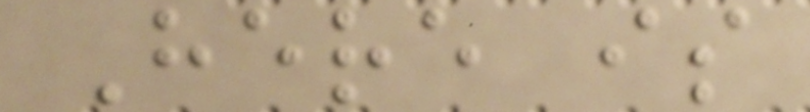Here is
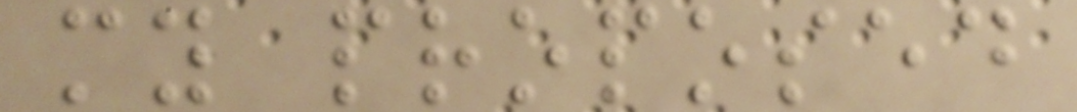my proposed
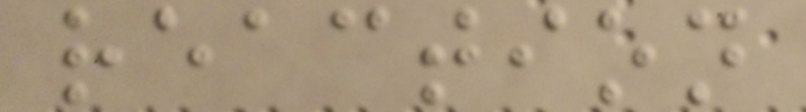reaction
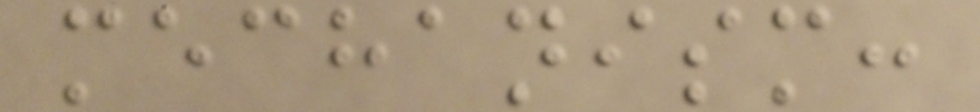mechanism:
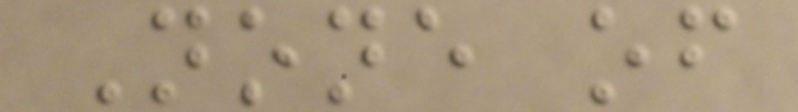None of
